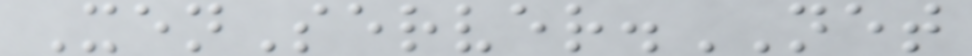XenServer.NET
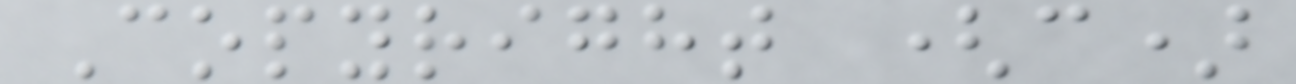Copyright (c)
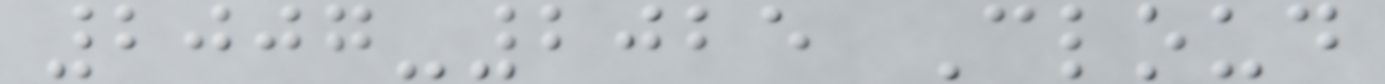2007-2025 Cloud
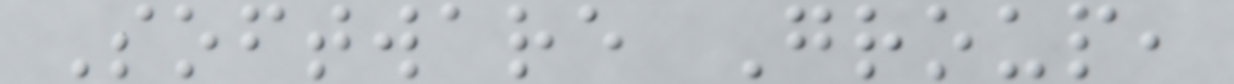Software Group,
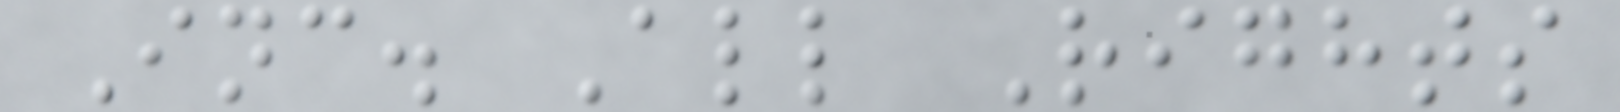Inc. All Rights
